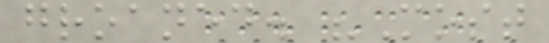groaned. "Most
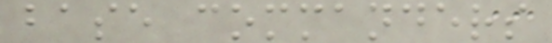base commanders
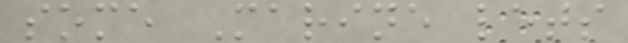some Marine lets
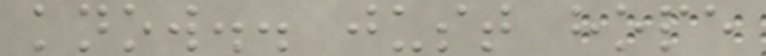know.. just hope
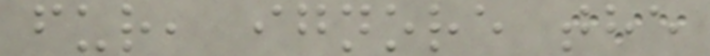fur, ignore the
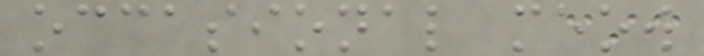occasional meow
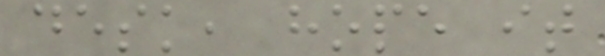desk, hope it
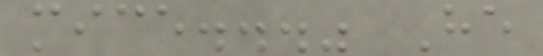mice..." He
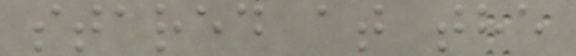stared at the
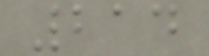214
